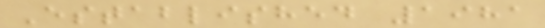Established 1981
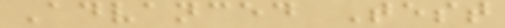Advanced Test
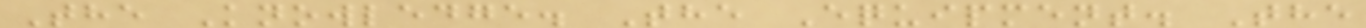The Knowledge. The Equipment. The
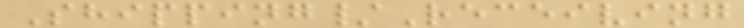Shipping/Receiving
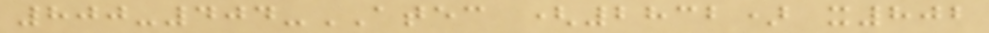800-404-ATEC (2832) x802
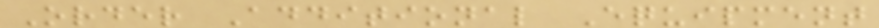Order Additional Equipment
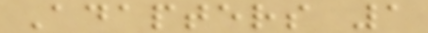Adapters 1
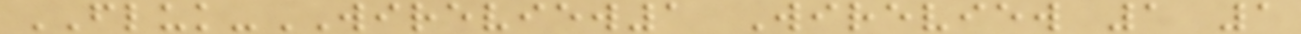FLUK-WIREVIEW1 Wireview 1 1
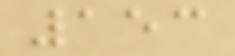153
